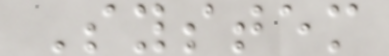System
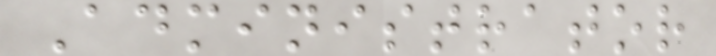Administrator
